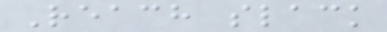Reach slack
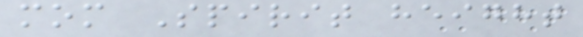mom Spirit height
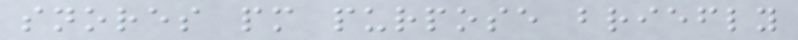snores pm purpose briefly
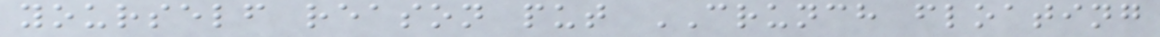yourself reason put CRUNCH floating
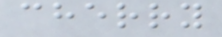cherry
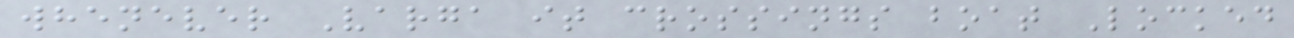whenever Varga it crossings boat Locked
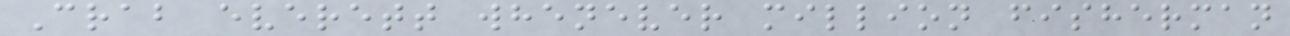Crab everett whenever million fisherman
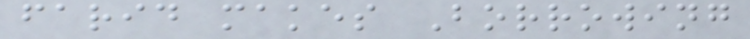farid makes Borrowing
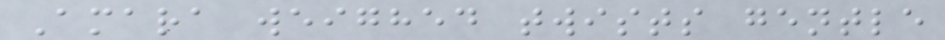Amara weighed twists gentle
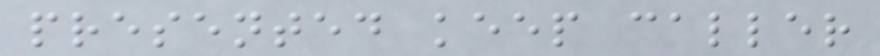presented keep caller
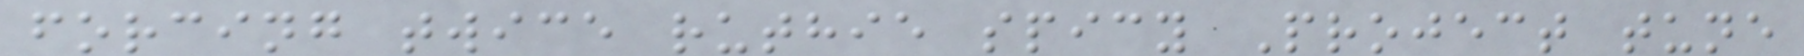forcing twice ruthie spicy Project tune
